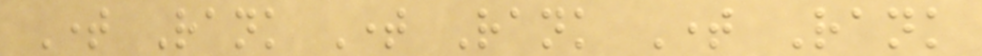Time Rank Time Rank Time Rank
